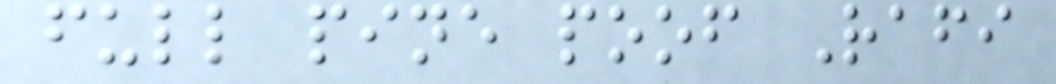full pine poof Rafi
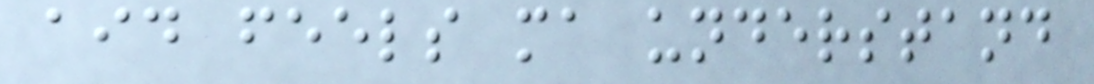aid feels ma understand
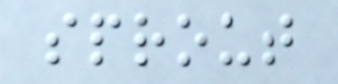sprout
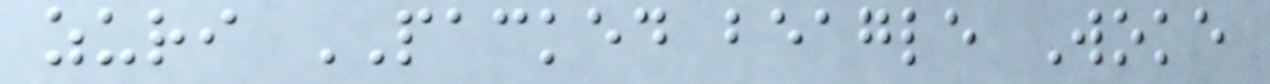zuri PACKED beagle Woke
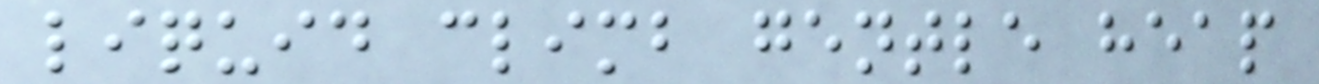liquid climb gentle heap
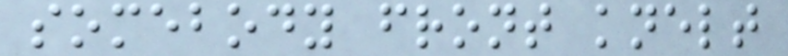somebody front knelt
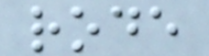rode
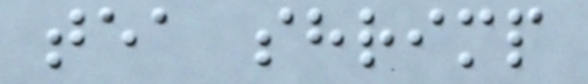tea shrimp
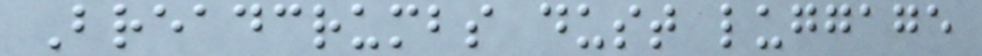Breadcrumbs dust luggage
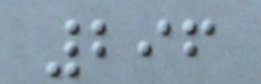296
